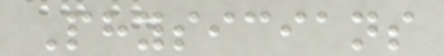Physicians
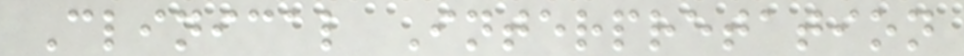Clinical Interpretation
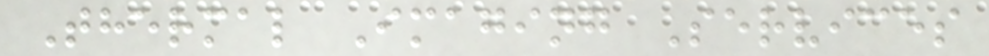Thermal Imaging Services
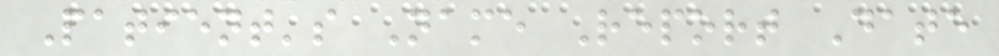Patient's Name Report Date
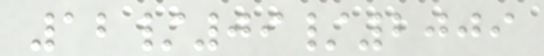12/09/2009
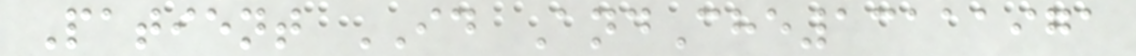Patient ID AndChe13111971
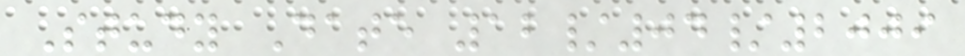Study Date 12/04/2009
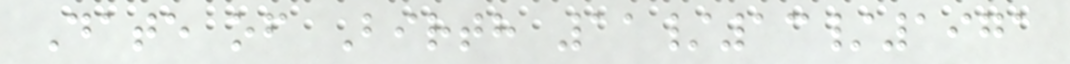Date of Birth 11/13/1971
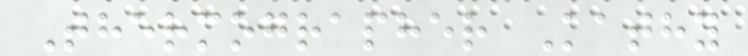Thermographer Kathy
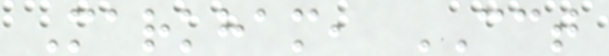Markham, CCT
